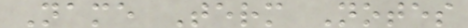Name Term Notes
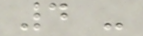4 -
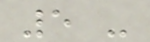5 -
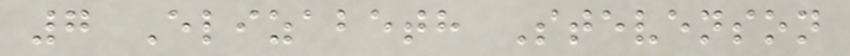7 Elizabeth Stevenson
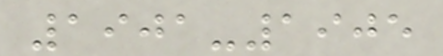1901-1905
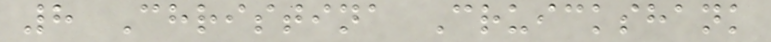8 Christina Cruickshank
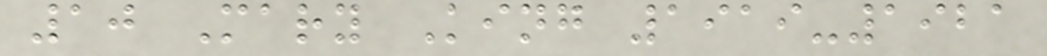10 Mary King 1919-1921
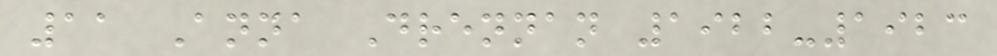11 Anna Drennan 1922-1923
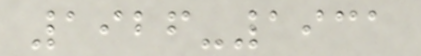1926-1931
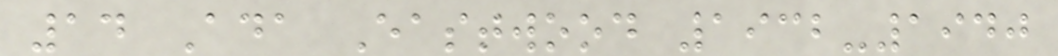14 Ada Eastwood 1932-1940
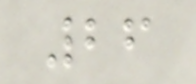26
